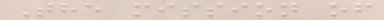The mission of
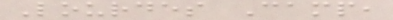Lourdes Camp,
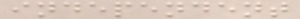independent
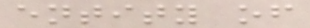entity of
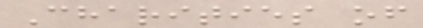Charities of
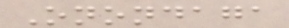Onondaga
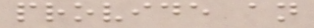provide an
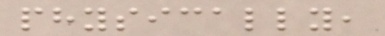physically,
